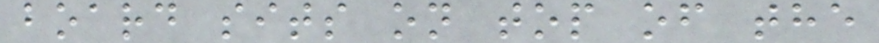board sits on top of the
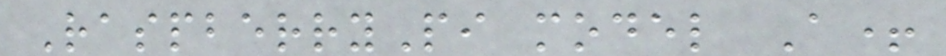RaspberryPi model A+
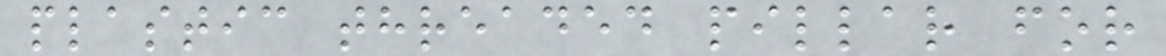plastic threaded pillar for
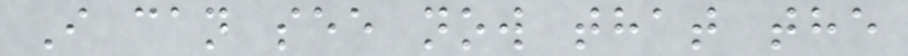I can see now that the
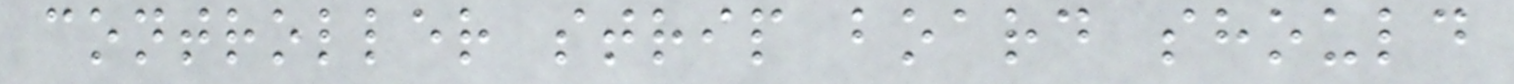controller strip board should
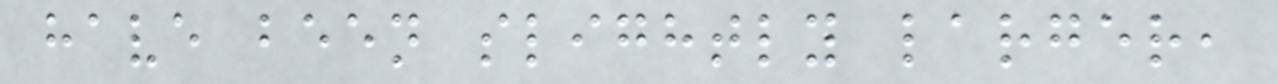have been slightly larger,
